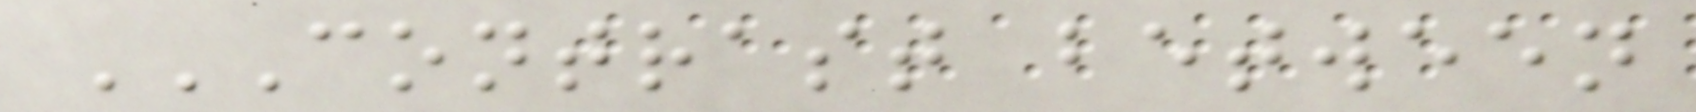CONTRAST BETWEEN
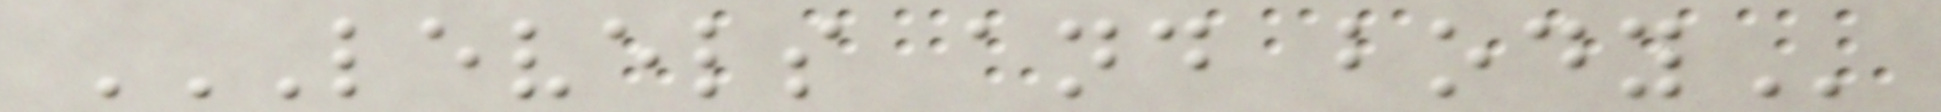LEVELS AND BODY
